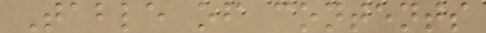Table of contents
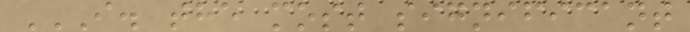I. THE MOST SIGNIFICANT
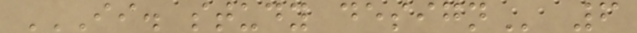II. STUDY DESIGN 6
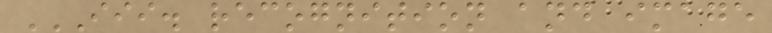III. RECOGNITION AND IMAGE
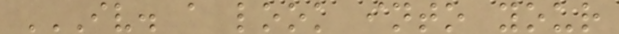IV. A LOOK INTO YOUR
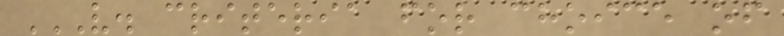V. CRITERIA FOR CHOICE OF
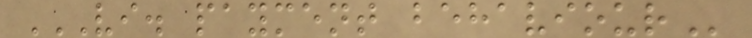VI. PAYMENT BEHAVIOUR
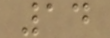14
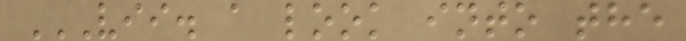VII. A LOOK INTO THE
